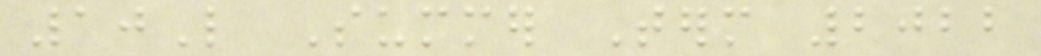10L Summer Term 2022
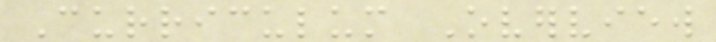Curriculum Overview
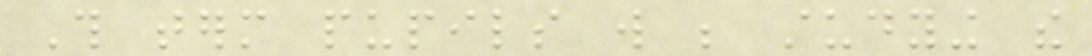This term pupils will be studying the
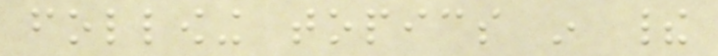following topics in their
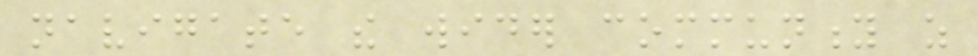navigate the wider community as
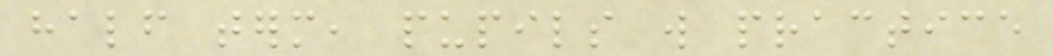half term, pupils will practice
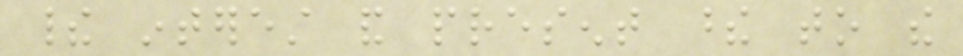their interest and present these to the
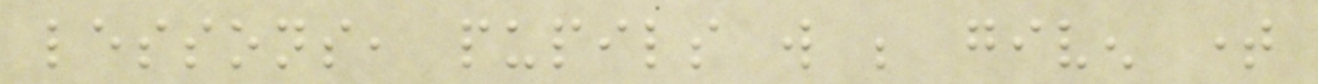lessons, pupils will be given time
